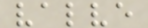valve
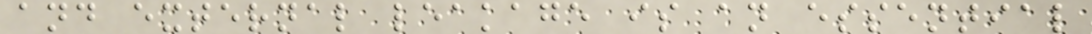and external leakage is an essential
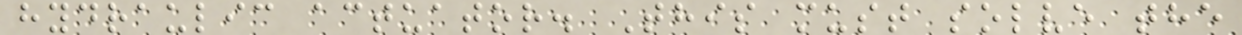hydraulic actuator. This must solve the
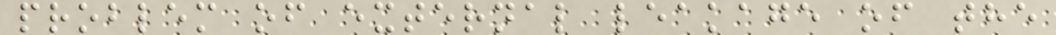problem of external leakage of the
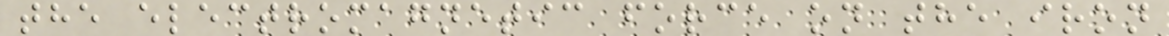the electromagnetic force on the iron
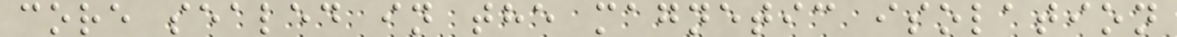core sealed in the magnetic isolation
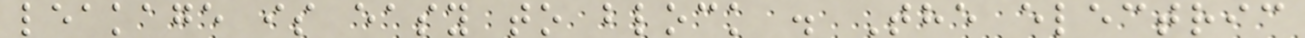leakage is easy to block . The electric
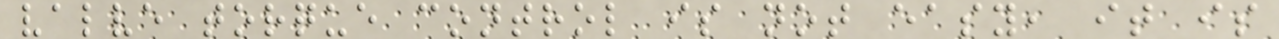valve torque control is not easy, it is
